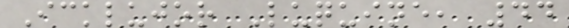Icklujor Luquine, 44
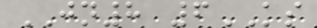JN8 6KS
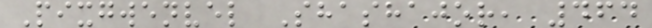Pixgwenvel Shashajor, 464
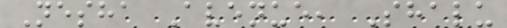Nesha Avenue, Shalu
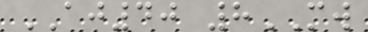AJ40 8MW
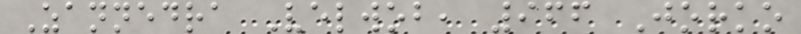Zannedra Velwob, 966 Jorko
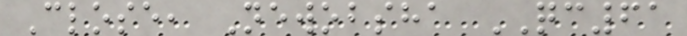Close, Newobsha QC61
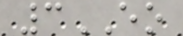3EO
